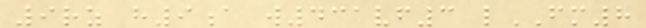9rz h9a w431vf3 lFM8
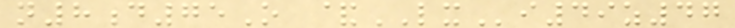n8d75O &LXi49z47
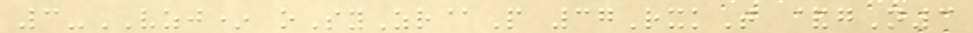3-VZJ* oSyZr@P 37RxkT &gN3
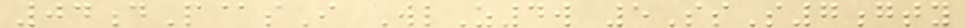04dP@sI WlZ4w 5SsS7gty
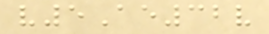v5Ae32v
